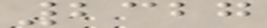2327
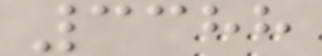3388
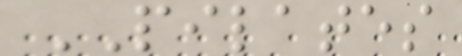PILATES
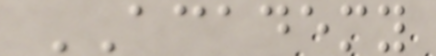ACADEMY
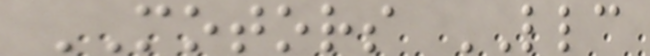MOTORS LLC
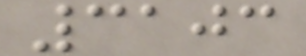3103
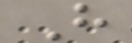H
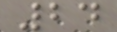24
